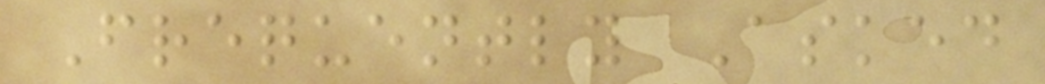Frequently Asked
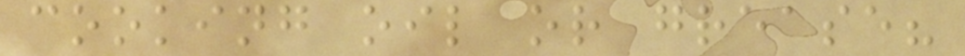cooking oil or grease?
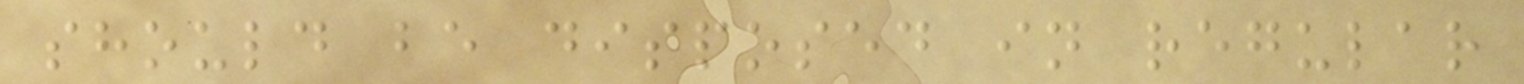should be disposed in regular
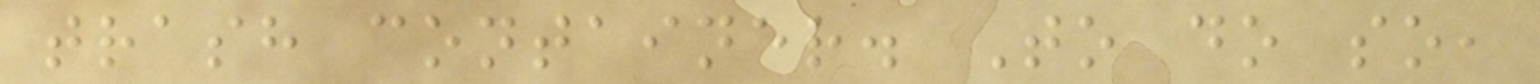trash container. To do so,
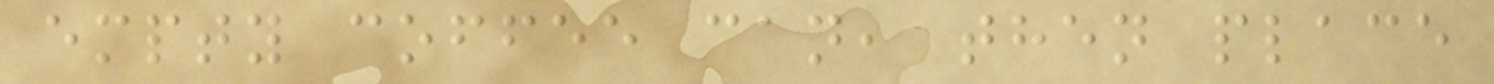empty coffee can, then place
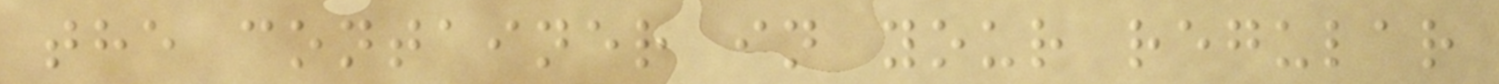the container in your regular
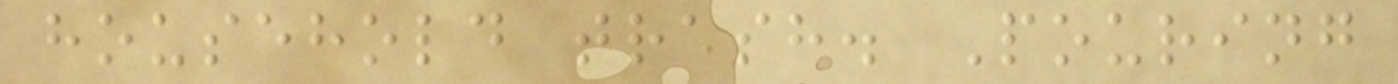household trash. Pouring
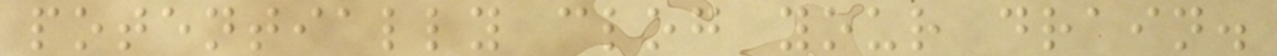potentially clog your drain.
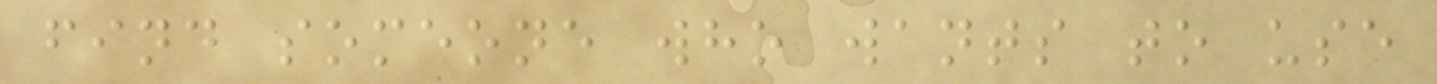find someone who wants to use
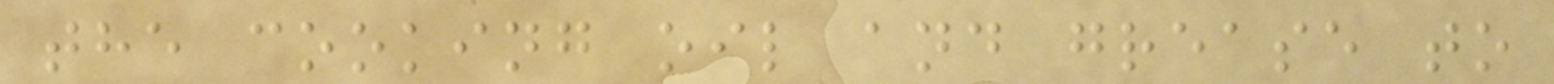the cooking oil and grease to
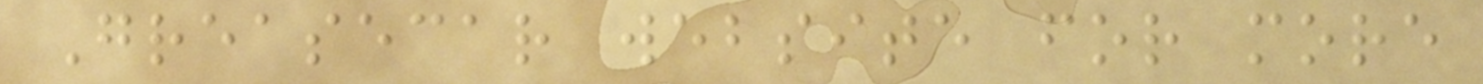Greasecar website for more
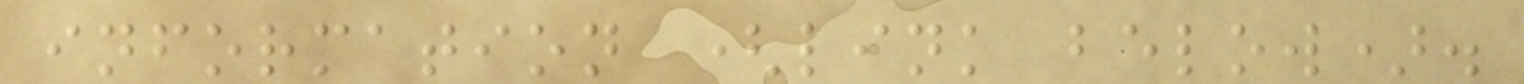information (link below).
